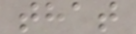that
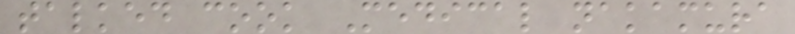talked cook Medical nakamura
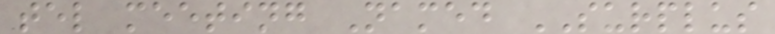tel meeting Named SURPLUS
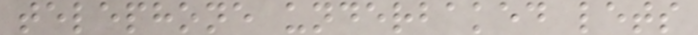telephone underbaked lets
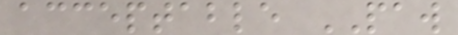acceptable PAW
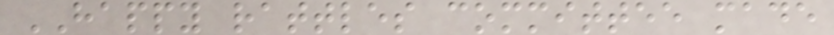HAPPY rattles committee made
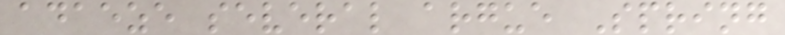adaeze several argue Spring
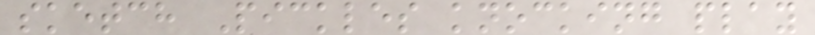sketch Pickles knocking play
